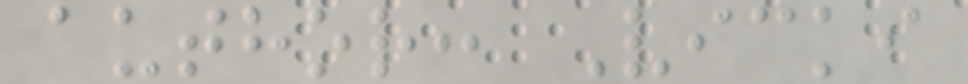author: Vicki
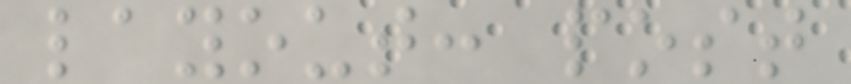layout: post
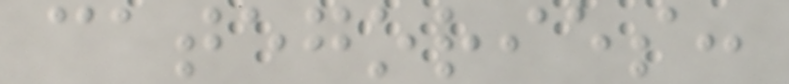categories:
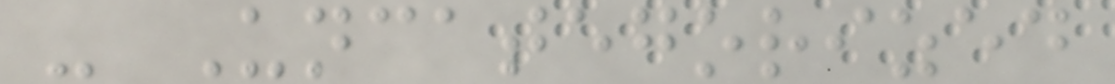- Uncategorized
